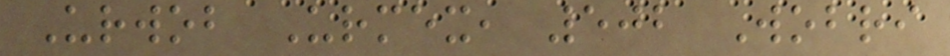Urwob Urmex, 502 Wobri
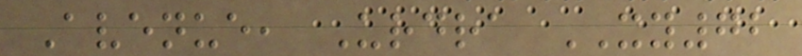Avenue, Urdra XY72
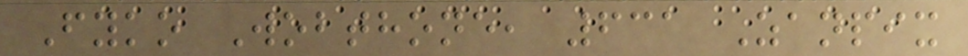Fyko Wobthone, 631 Zanpix
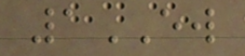1EW
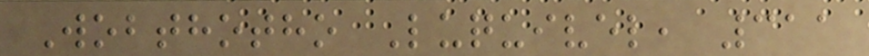Wobthotho Luquivel, 311
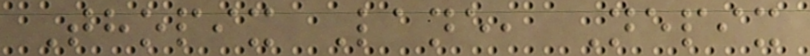Thopix Lane, Nepix
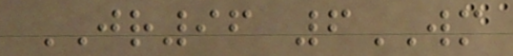JR96 6WM
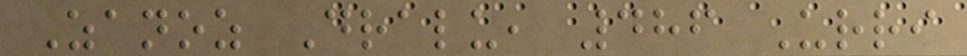Zanoz Dralu, 486 Urri
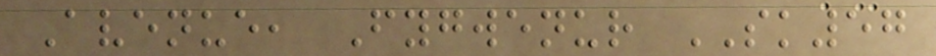Avenue, Fygwenur SK57
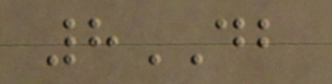8DB
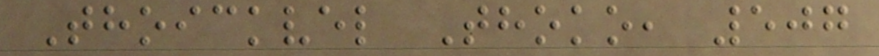Thoickvel Thoko, 507
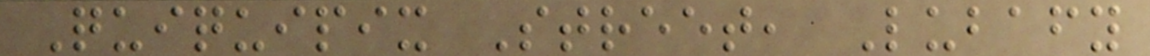Quiquipix Street, Lubafy
